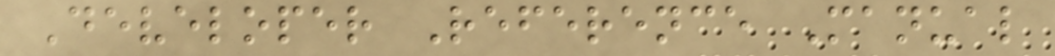Developer Reference Manual
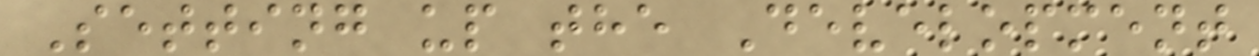Setting up the Development
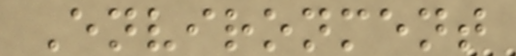Environment
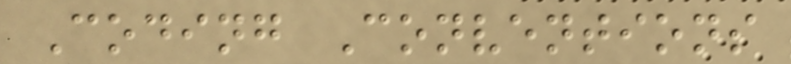Coding Conventions
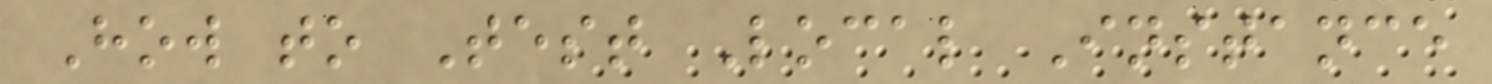How to Test Local Instance
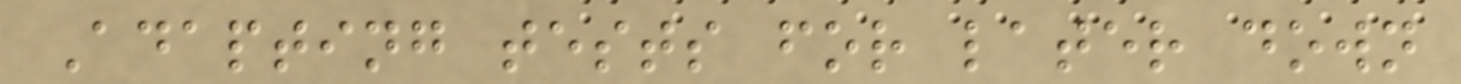Adapting tests for later down
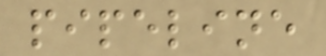pipeline
